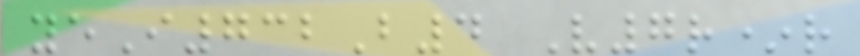yeI732B4 V7r*r
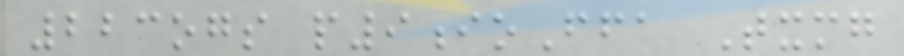223ogs p9ioFfa Txmg
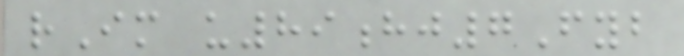rIm u89hj7Fyb
